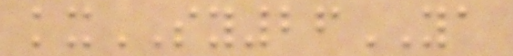kxSY26YA
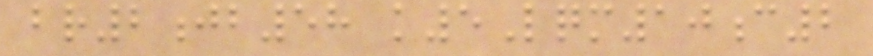br2jb58 k5Lqm10c2
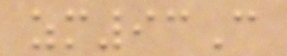zm93C
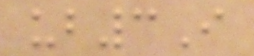ub3I
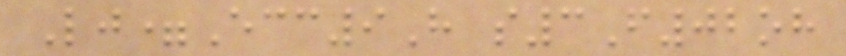Lj=Ecc9H s3F02oh
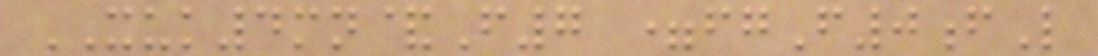XUK4mn&F7 =fgF0fL
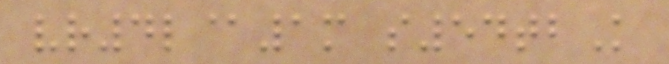vr4l@1m s54tbK
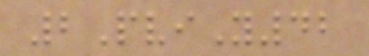2PviY42
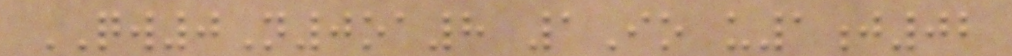QW0N0oa8 1Io u1j02
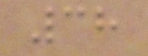38
